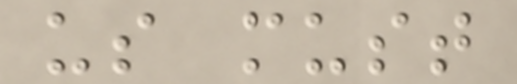us must
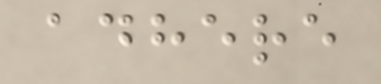adhere
